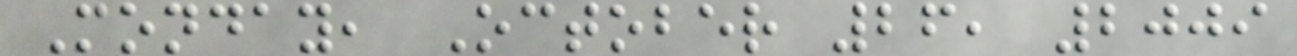Monday, October 26, 2009
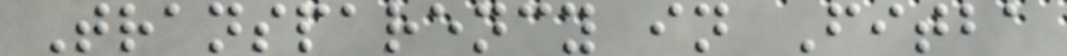Transparency in Fitba
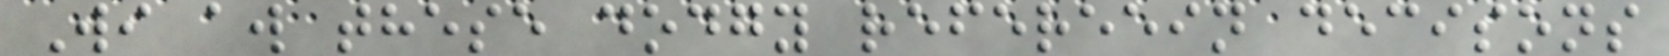Wi aw these dodgy refereein decisons
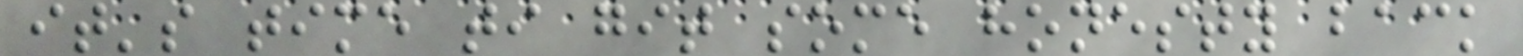it's time ti git some honesty back
